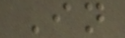In
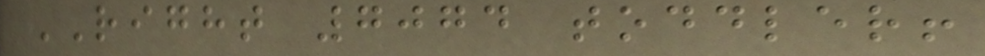RIGHT 7074 toddler!
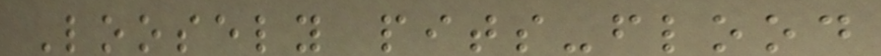Loosely pits-flood
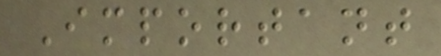Important
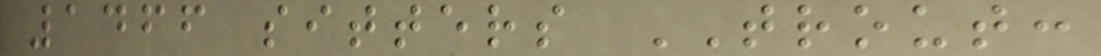1466 sitters TROUT:
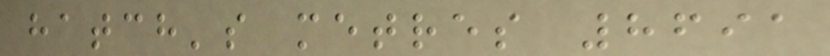hatch's metres 8691
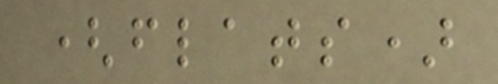(flats)
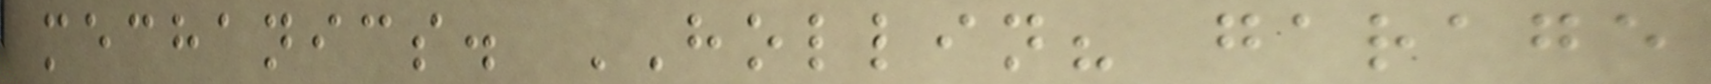mechanics. HOLLIN? garage
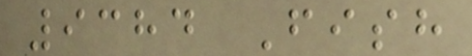9384 Fish
